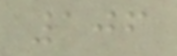106
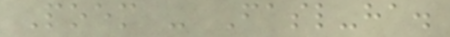Poem - Fasl-ha.
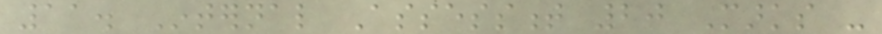11. Internal Assessment 20 Marks -
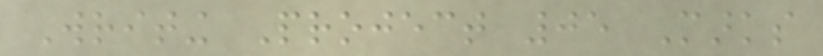Writing Project 05 Marks
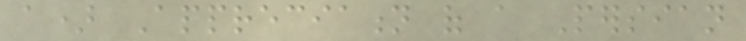a) Appreciation of a Persian
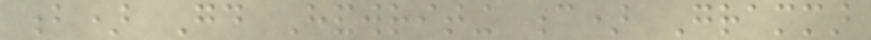b) Good Handwriting c) Grammar
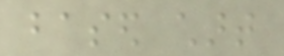based chart
